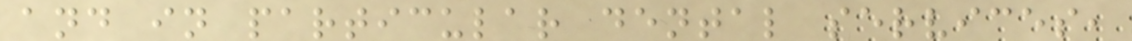and in particular dental services,
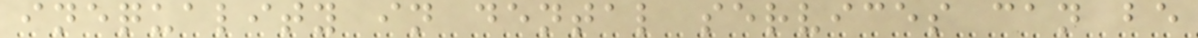inequality in dental services can be
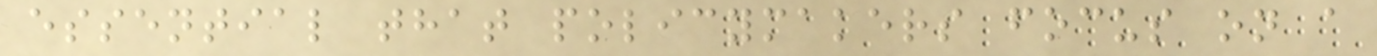essential that policymakers focus on a
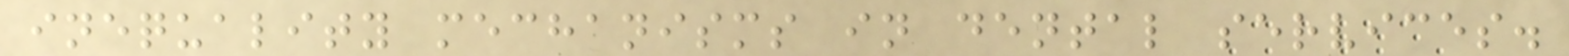inequality mechanisms in dental services.
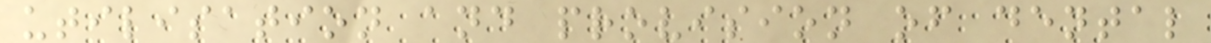utilisation and provision of dental
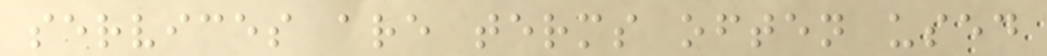services are terms often used
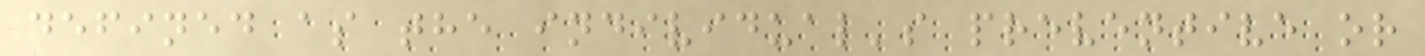defined as the individual's preventive or
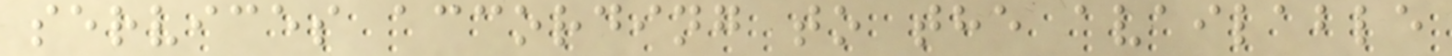services according to the available
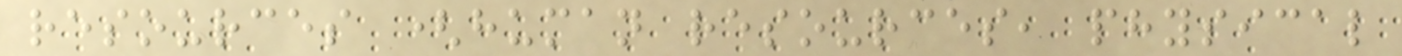resources (human resources, physical
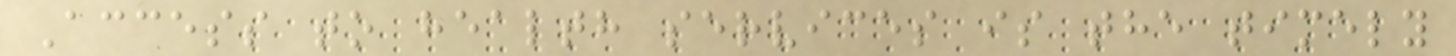Access to health services is the timely
